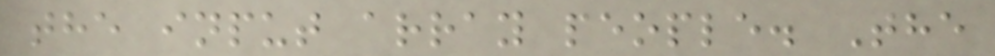the input array people. The
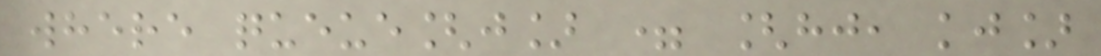where queue[j] = [hj, kj]
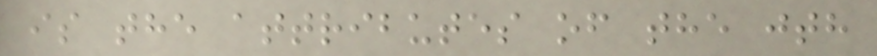is the attributes of the jth
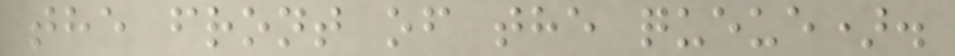the front of the queue).
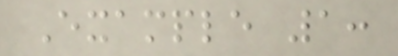Example 1:
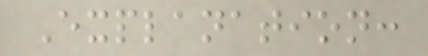Explanation:
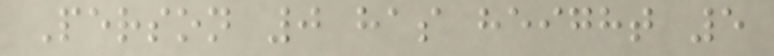Person 0 has height 5
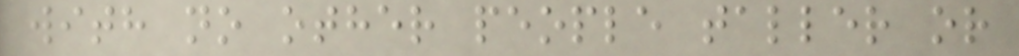with no other people taller or
